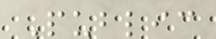Public
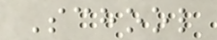School
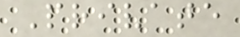Private
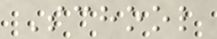School
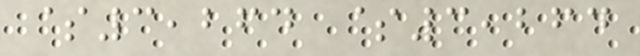$3,264 $3,264
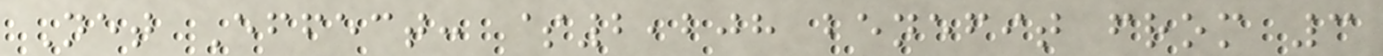Net Effect: $2,208 benefit from 3
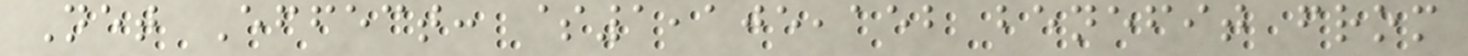Net Effect: $1,105,152 benefit from
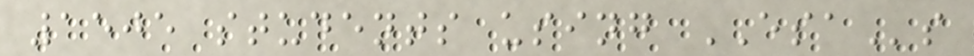1505 students using ESAs
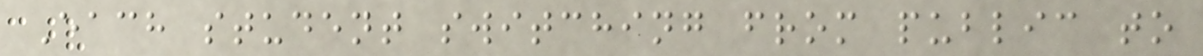Each student switching from public to
